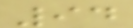94
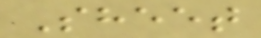Sheet
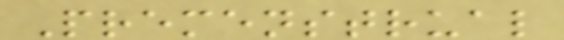Premenstrual
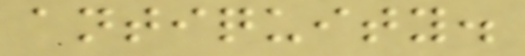antiquity.
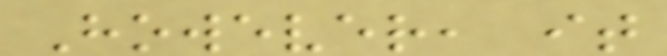However, it
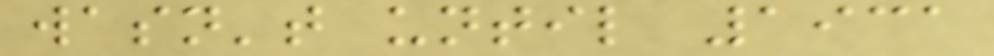wasn't until 1931
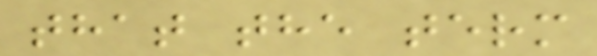that the term
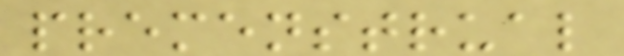premenstrual
